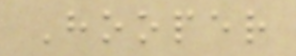Hooper
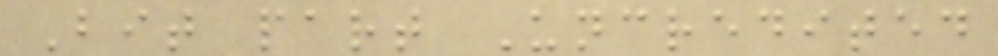Bit part Uncredited
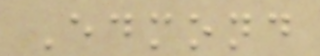Edmond
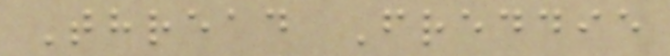Thread Freddie
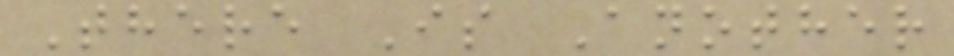There Is Another
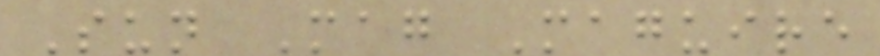Sun Mag Maguire
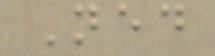Ned
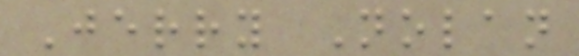Jerry Nolan
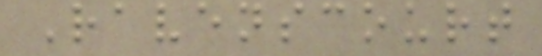Ravenscourt
